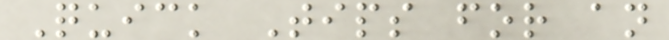Quick Tips for an
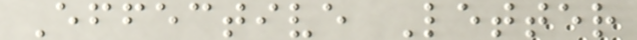Effective Letter
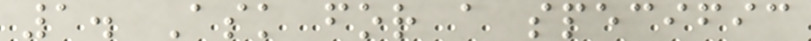1. Ask for a specific
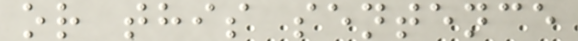or this sentence
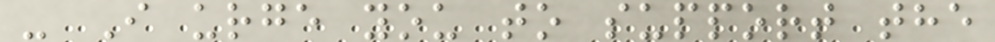- I urge you to support the
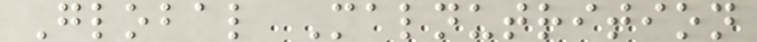Global Malnutrition
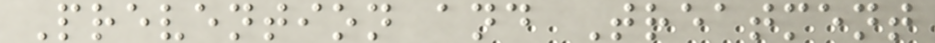Prevention and Treatment
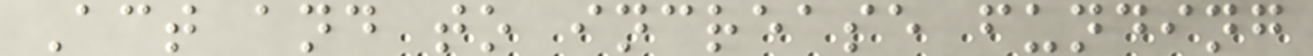Act and to increase funding
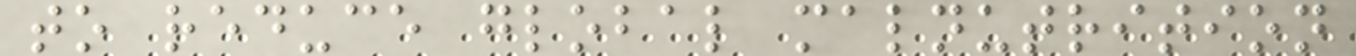to reduce global malnutrition
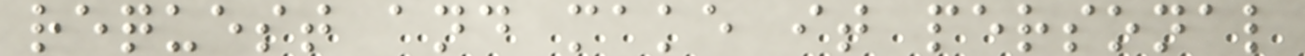request and make it personal
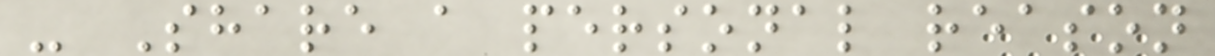- Share a personal reason
